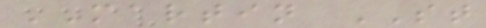MARTIN ST
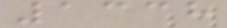1338
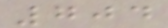704
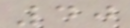40
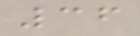36
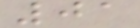01
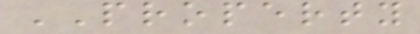PROPERTY
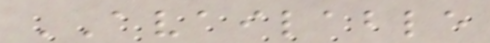AVAILABLE
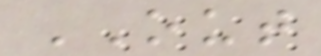OUT
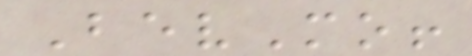BevMo!
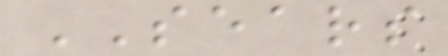SEARS
